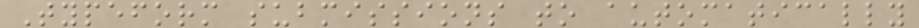Typeform submissions to automatically
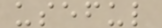useful
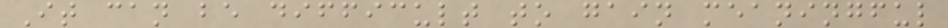It can be difficult to gain meaningful
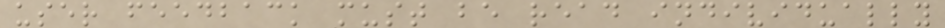user feedback must be read individually
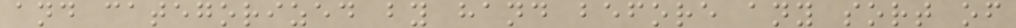and categorized by hand before any sort of
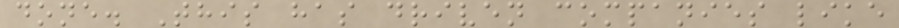done. This has driven companies like
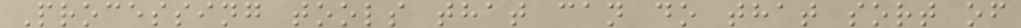Processing tools that can do that sort of
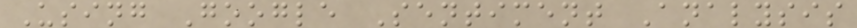Using Google Sentiment Analysis
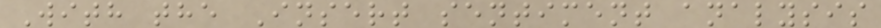With the Insert sentiment analysis
